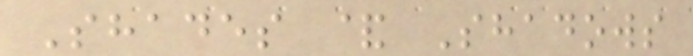Shades & Shadows
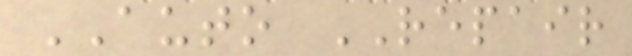AUTO REPAIR
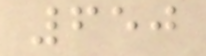650
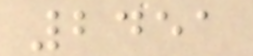2451
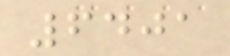6401
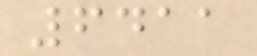6411
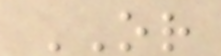OR
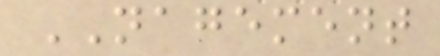NAGEMENT
